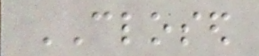CLOSED
